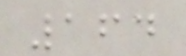164
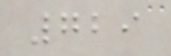729
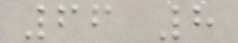66 8
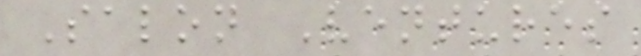Salon Ventures
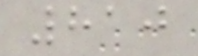810
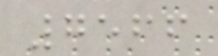7566
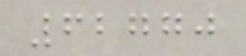62770
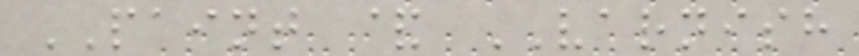PAINT & VARNISH
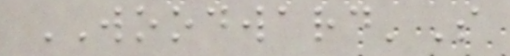WOODWARD'S
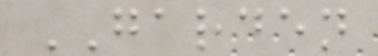GARDEN
